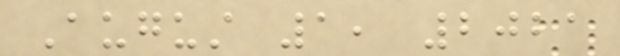August 1, 2021
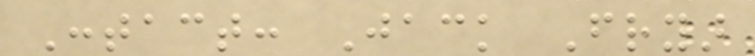Contact: Jack Fryar
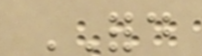FORD
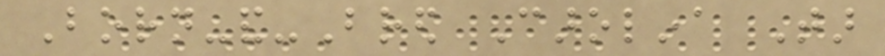Born-and-Bred Carolina Tar
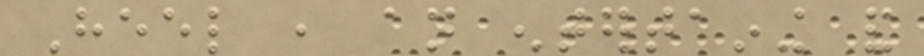Heel , an entertaining and
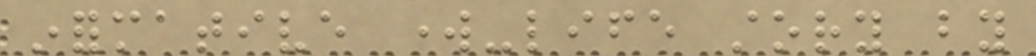informative work-life story by
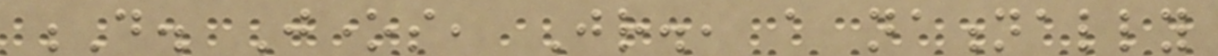D. Jones, Jr., a nationally
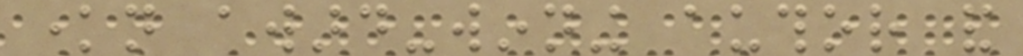known award-winning author and
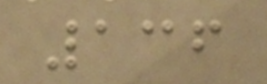136
